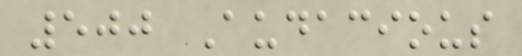500 Audacious
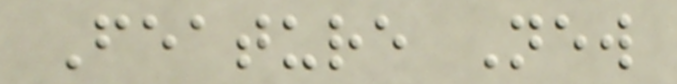Feature New
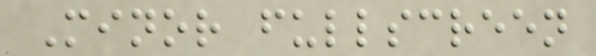Minor fullscreen
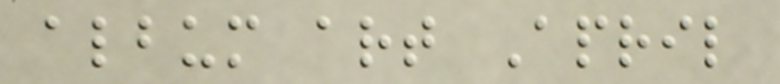album art April
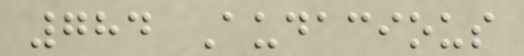784 Audacious
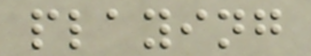playing
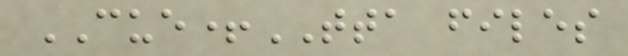CUE+TTA files
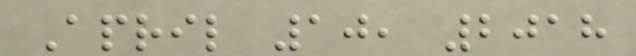April 10, 2018
